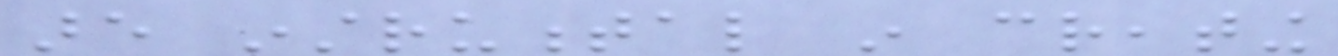are instrumental in creating
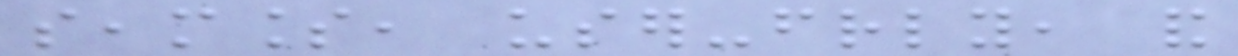seamless, user-friendly, and
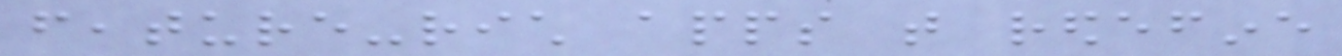feature-rich apps that redefine
